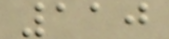110
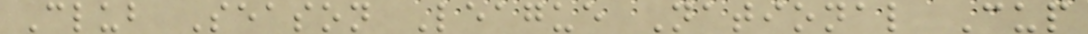Club Season League National Cup
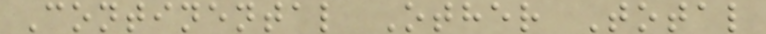Continental Other Total
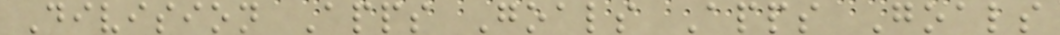Division Apps Goals Apps Goals
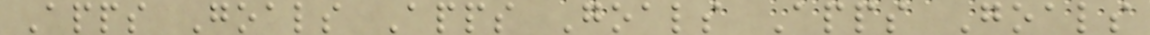Apps Goals Apps Goals Apps Goals
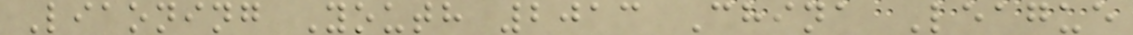Liaoning Youth 2013 China League
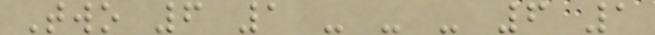Two 6 1 - - - 6 1
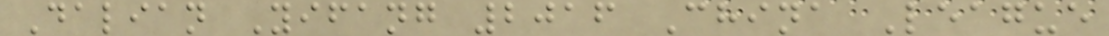Dalian Yifang 2016 China League
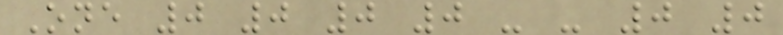One 0 0 0 0 - - 0 0
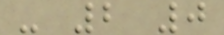- 2 0
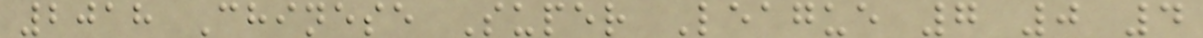2018 Chinese Super League 7 0 4
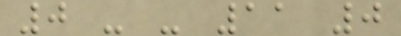0 - - 11 0
